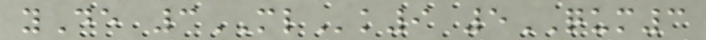yDe 3MLk9 5QUM3
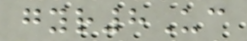gyr8Uc
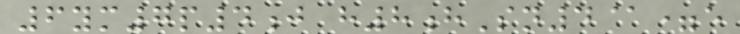6ym7p4j h8hSn4@=e
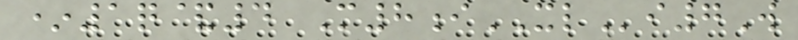*1q&4 M8iXLi7W
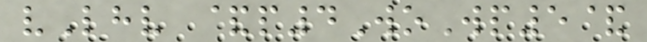vLhv &p4WoWp5&
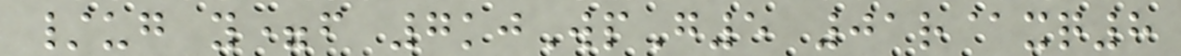/ug y=f 7kjWpG5 01r@xq8
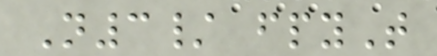N3/ fpyT
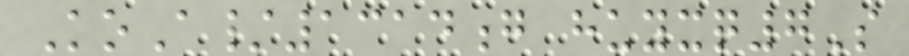KoA/1314g huyxq7S
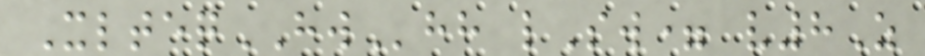XlteqHWhh lSw= v8Z
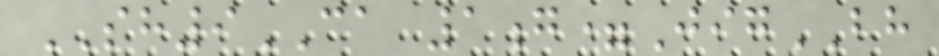SH9CA 1g=JigBH
